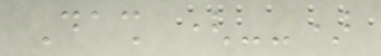Dash (--)
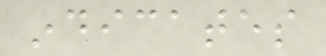indicates
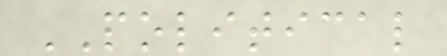POLITICAL
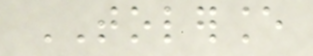TOLERANCE
